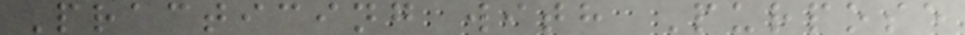Practicing with Purpose
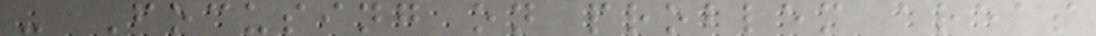- Focusing on problem areas
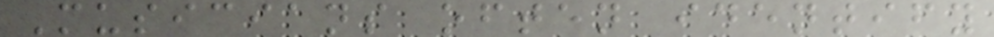Musicians often identify
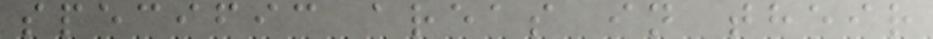specific areas in their
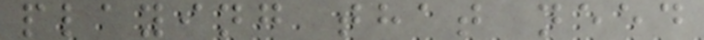playing that need
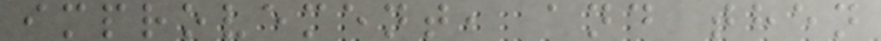improvement, and then
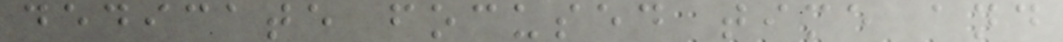dedicate focused time and
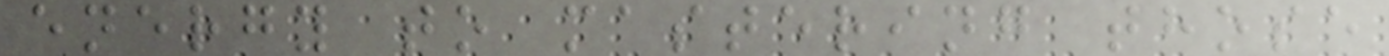energy to mastering those
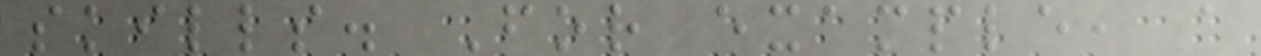skills. For example, a
